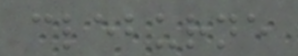cleburne
